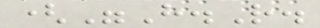("H.R.
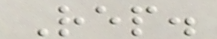Rep.
